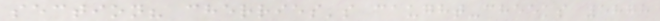section? cherries's caught-cheeks 5878
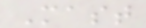Mast
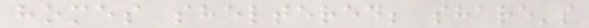homes sheltered; share's
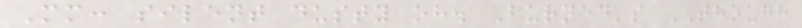Mm: silent dusty oh. Burned's THOUGH
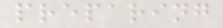preparing
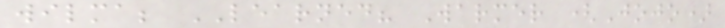wilma; LEARNED? Warmer (Jojo)
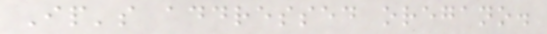Ip's addressed oregano.
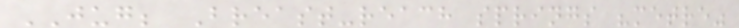JUG; Breast-reach springs "metre"
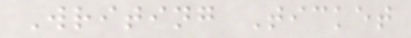Writing Ticket
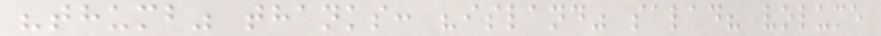"thumb" thanks: "island" salad? volume
